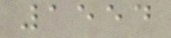1554
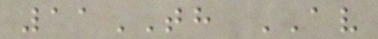11TH AV
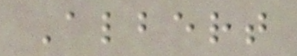Albert
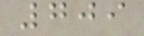709
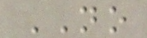NO
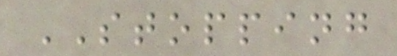STOPPING
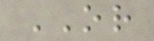OR
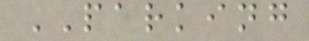PARKING
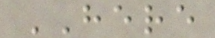HERE
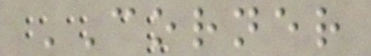CORNER
